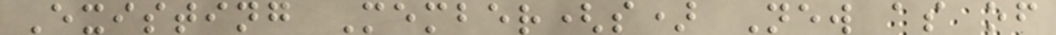Existing Member(s) New as of
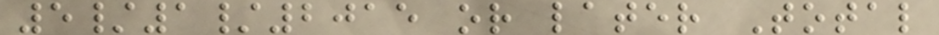5/1/2015 or later Total
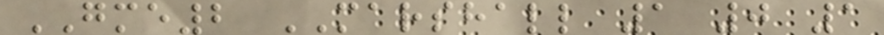GME2 MARSHALL 1 0 1
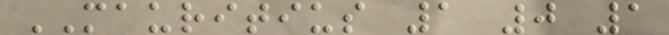MAURITIUS 1 0 1
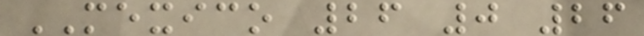MEXICO 26 0 26
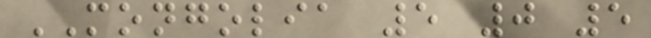MONGOLIA 5 0 5
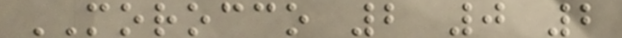MOROCCO 2 0 2
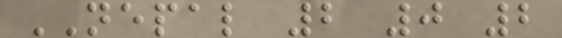NEPAL 2 0 2
